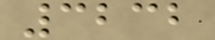3232
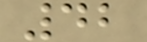42
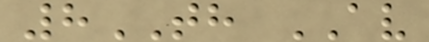8TH AV
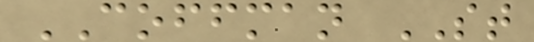COFFMAN ST
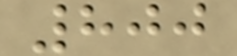800
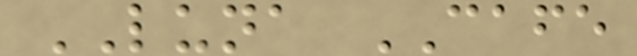LUNA CAFE
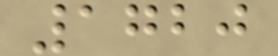1720
